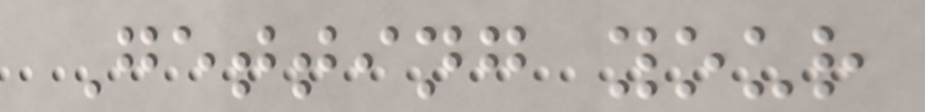Getting your
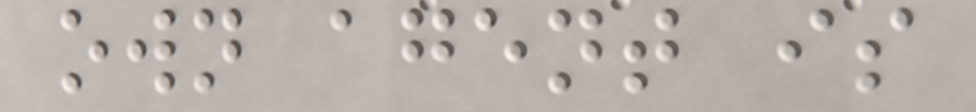own agent is
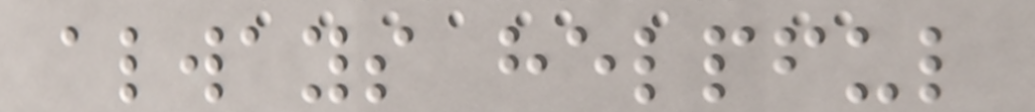always helpful
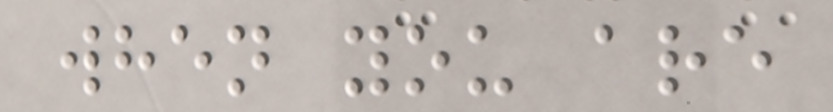when you are
